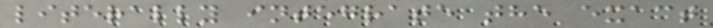literally integrate the exact
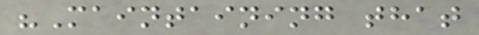"Maintaining that
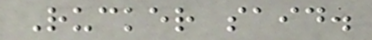Rucker said.
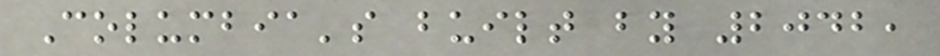Columbia's built by 2042,
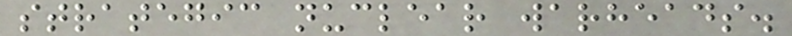strategic nuclear warheads.
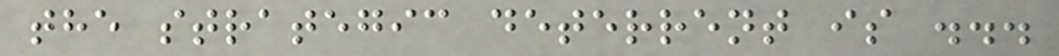the strategic deterrent is ...
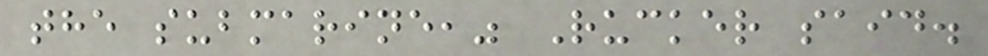the submarine," Rucker said.
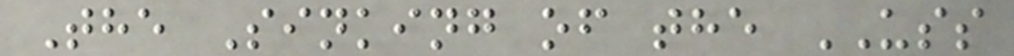The Sinking of the USS
